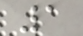1
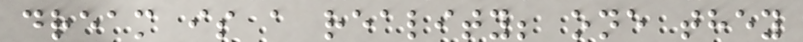dream is a reality; one they
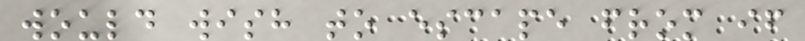would wish to escape from if
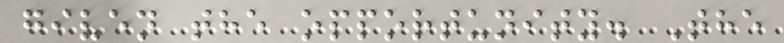given the opportunity. The
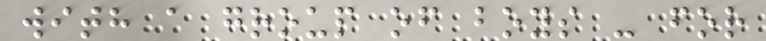with a group of boys - for
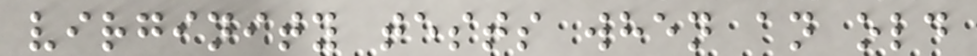virginity tests when an old
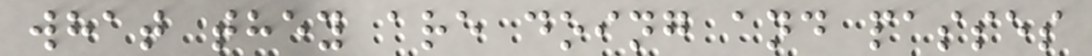what they are doing and passes
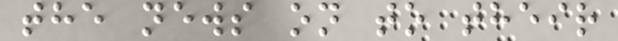the news on to their
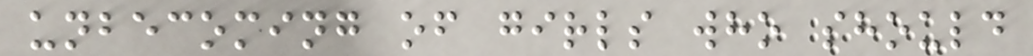unbecoming of girls who should
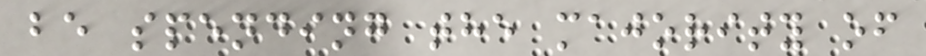be spending the majority of
